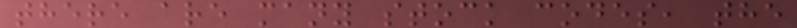there are many stock codes, the
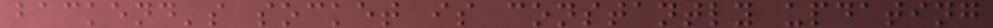backend's socket is constantly updating
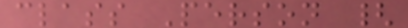class Person {
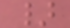}
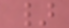}
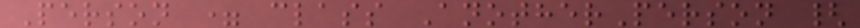Person = class AnotherPerson {
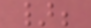};
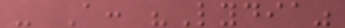- A: "Lydia"
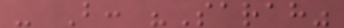- B: "Sarah"
